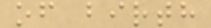of birth
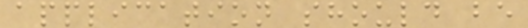application should be
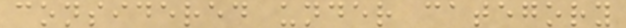considered under category
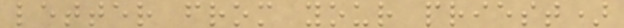letter from your priest)
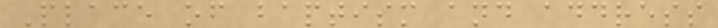Place of baptism and address
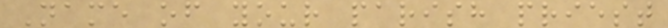Name of your parish priest
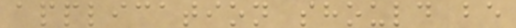application should be
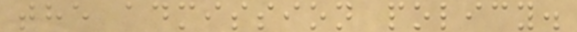the admission policy.
